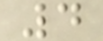4
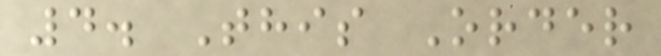4. This Order
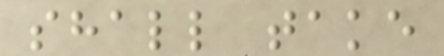shall take
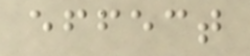effect
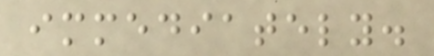immediately.
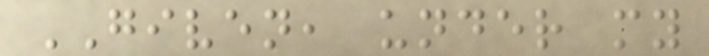GIVEN, under my
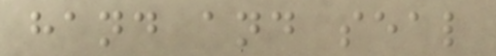hand and seal
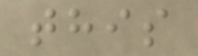this
